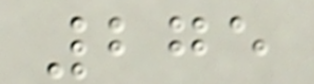275
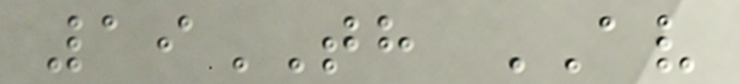19TH AV
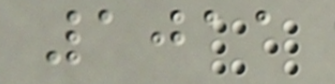1011
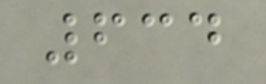634
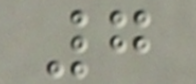7
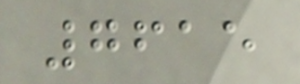7615
